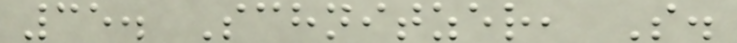35. Schnitzer, S.
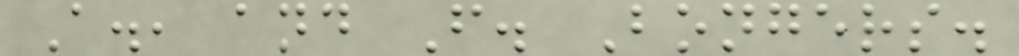A., and F. Bongers.
